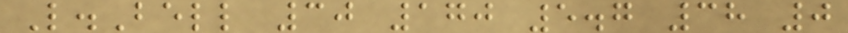L.Bell 30 170 5.7 38 0
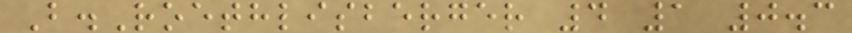B.Roethlisberger 4 1 0.3
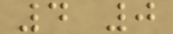4 0
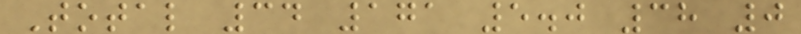Total 34 171 5.0 38 0
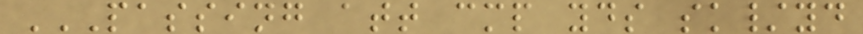PASSING ATT CMP YDS SK/YD
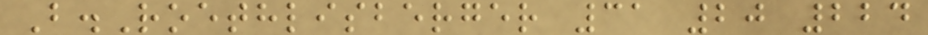B.Roethlisberger 31 20 224
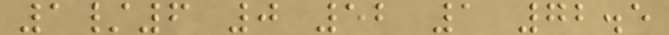1/6 0 52 1 72.5
